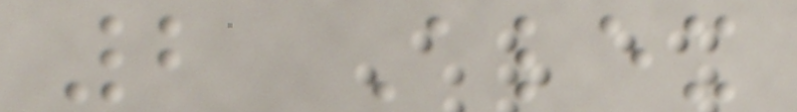2 Alex
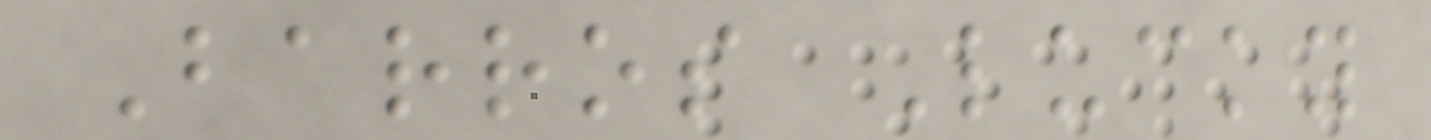Barros Lucky
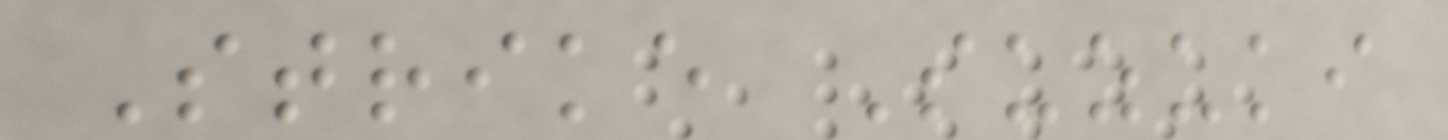Strike Suzuki
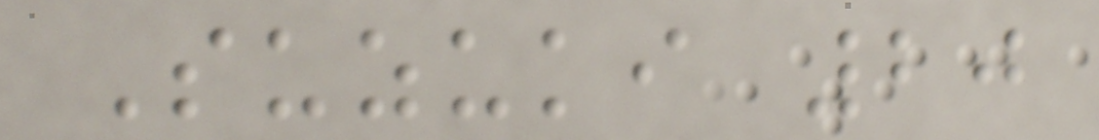Suzuki 20
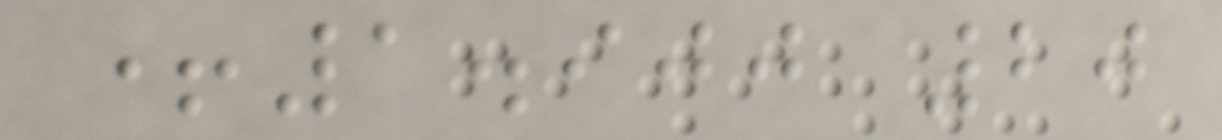+1.900 20
